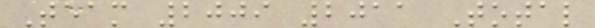Team 2009 2011 Total
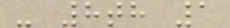- 8th 1
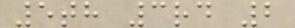5th 3rd 2
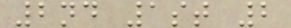2nd 1st 2
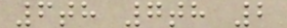6th 7th 2
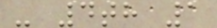- 4th 1
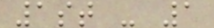1st - 1
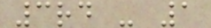3rd - 1
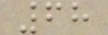68
